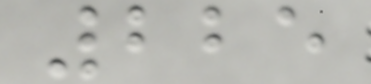225
